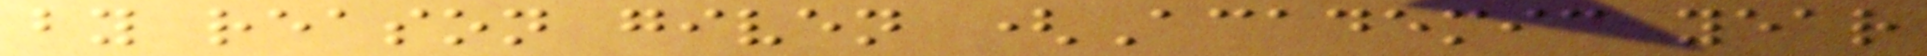by reason given (Academic year
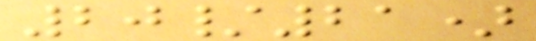20/21)
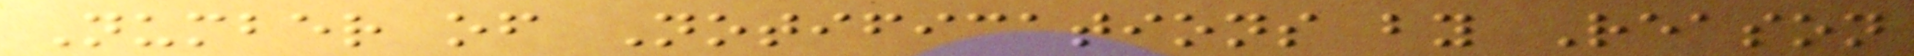Number of Notifications by Reason
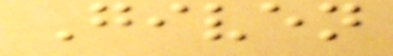Given
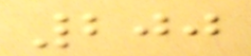200
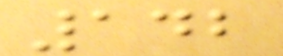142
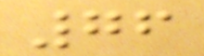76
